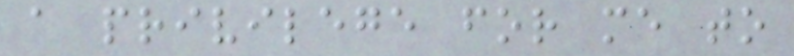a privilege for me to
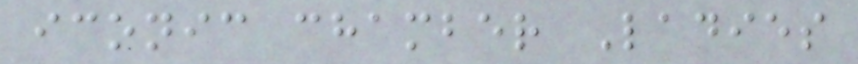iconic chamber Ladies
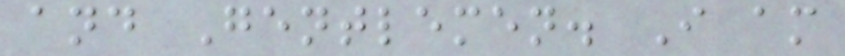and Gentlemen. I am
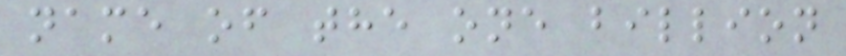name of the one billion
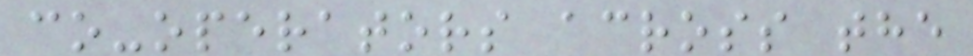co-operators across the
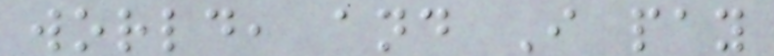world, and I pay
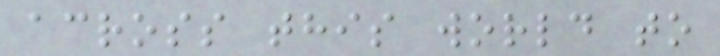across this world to
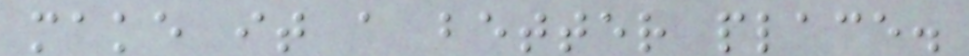make it a better place.
